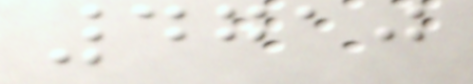4710
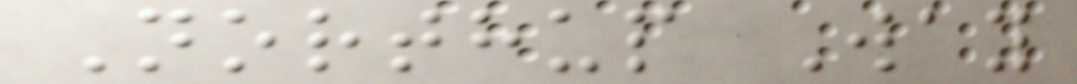Northup Way
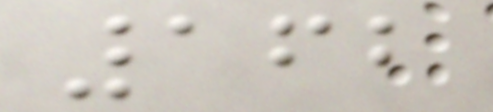162
